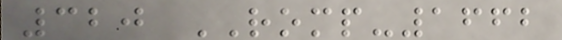320 ROMP-1662
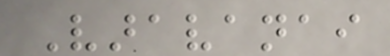Varavanai
